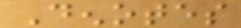Denotes
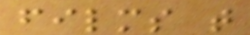films that
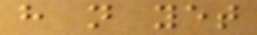have not yet
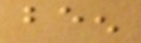been
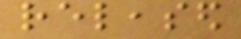released
